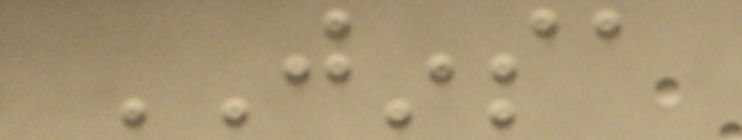JINSA
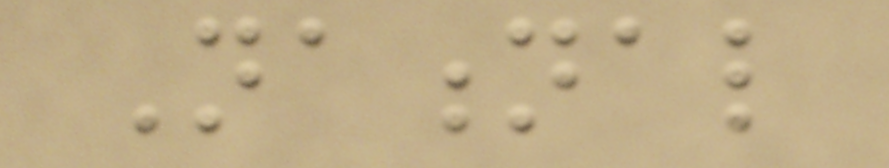National
